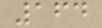164
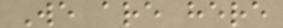We are here
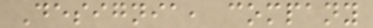Designia, company
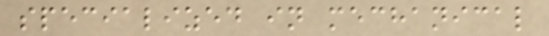specialized in mechanical
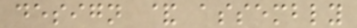design & assembly
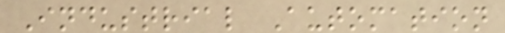Industrial Automation
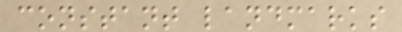constant landmarks
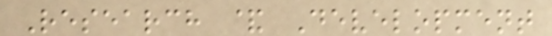Research & Development
